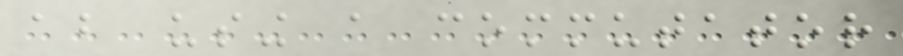about using a commutator
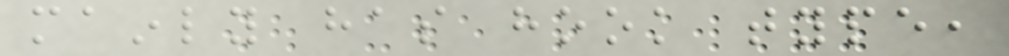mainly has hook type,
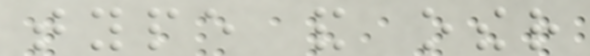type and other
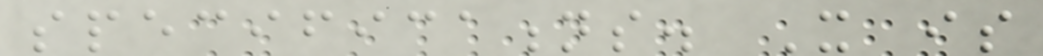specifications. It is
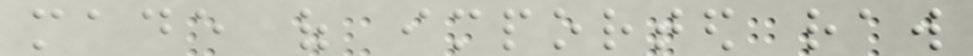made of imported raw
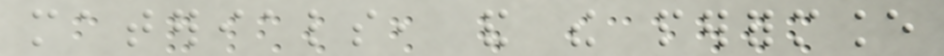materials, and the performance
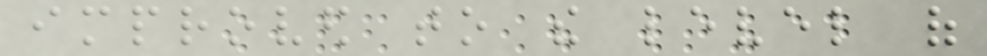improved to the level of
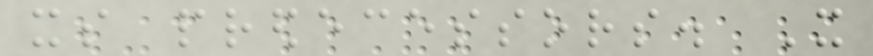its predecessors. It
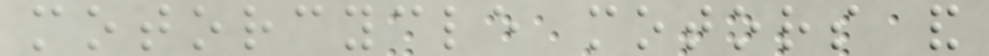motorcycle motors and
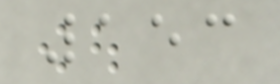153
